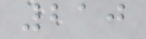210
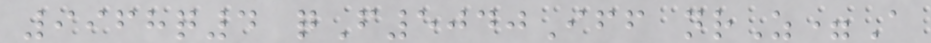9968q4 qF5040Iff nrZ=A
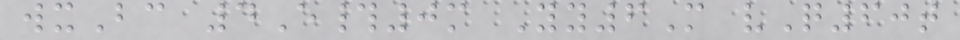wxBc 4E#0m Yy6M vQ60t
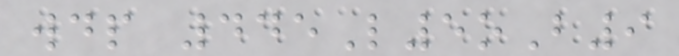wdp 445L5oB9
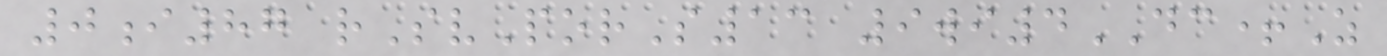0i87 rSvPorS13 9wi4DC+Z
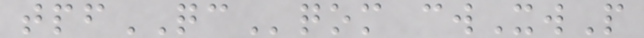tpfQCqom cwXwP
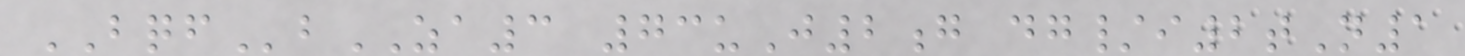BQFbZA3 73uJ2g dg/i2tN1
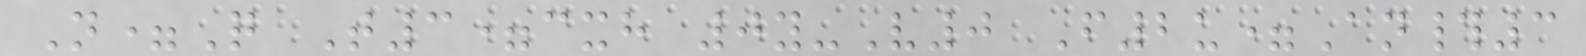N=Q T3=cxh 0y-V0 F2u=An#3
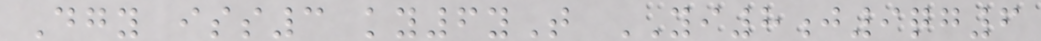Dgy iss3 ky6yT YI8j9qg6
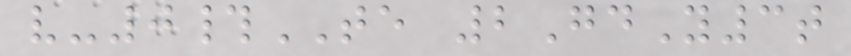v-0#TE 2GdY3t
